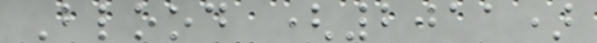Blood (2011)
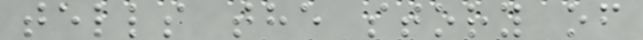tells the story of
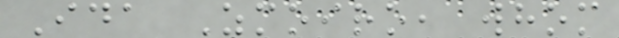Ida Zmoiro, whom
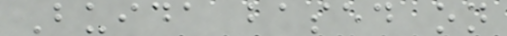Buida based on
